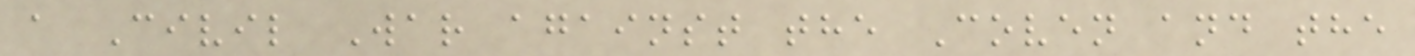a Civil War against the Coven and the
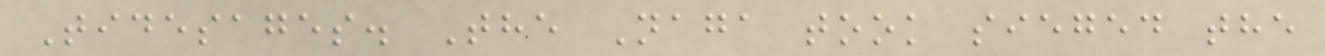Tidesages. The Naga took sieged the
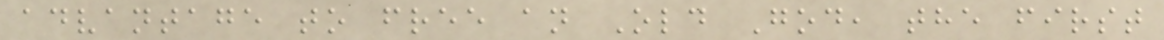advantage to free an Old God, the first
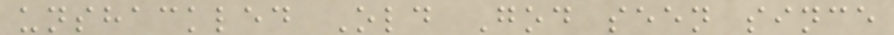unshackled Old God seen since
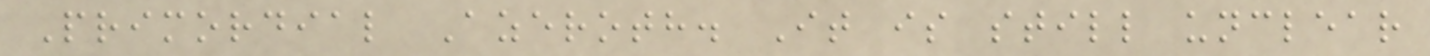Primordial Azeroth. It is still unclear
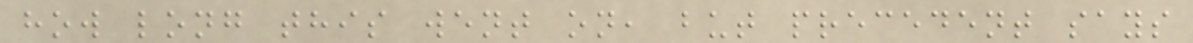how long this went on, but precedent says
